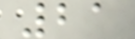21
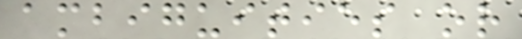ambiguities or
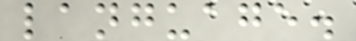language.
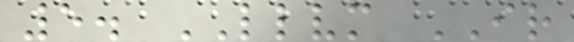5. LLVM IR
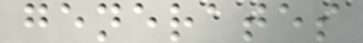generates
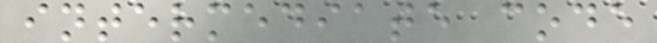intermediate code
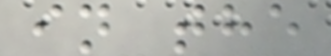in the
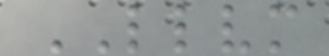LLVM
